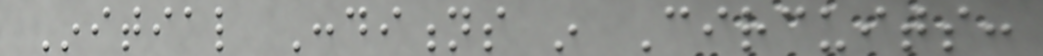Initial Conditions in Circuits:
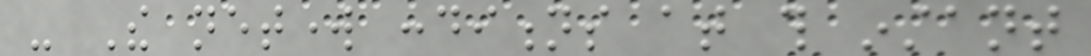- The network conditions at this instant
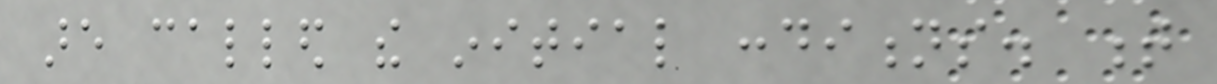are called the initial conditions. t
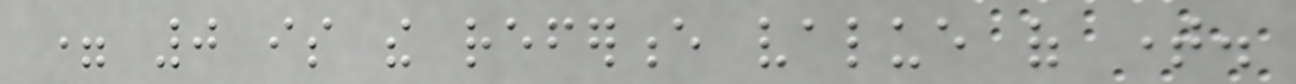= 0 is the reference value of time.
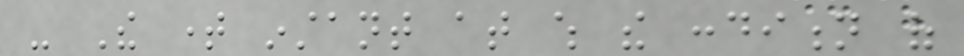- The time instant at which the condition of
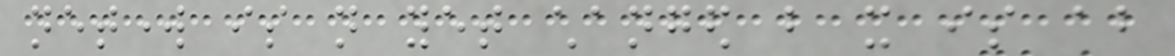network is not yet changed but it is about
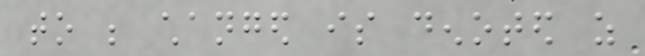to be changed is denoted as
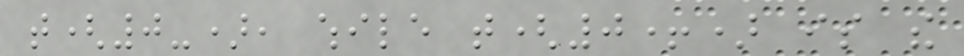t(0-), while t(0+) is the
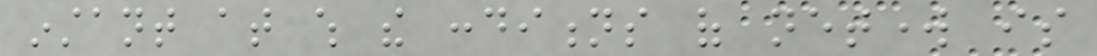instant at which the conditions of network is
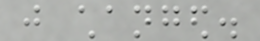just changed.
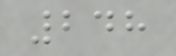248
